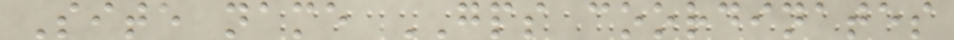Site name GPS coordinates
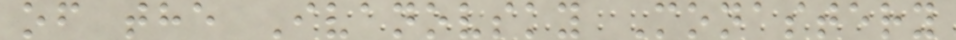of the Ivanovsky Monastery
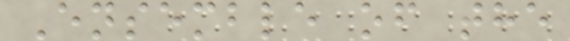Ensemble of the
